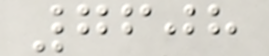7608
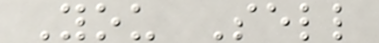You Sell
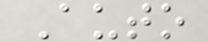Auto
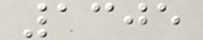1305
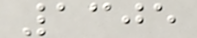1305
